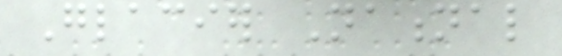Glacier National
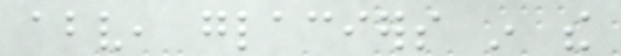above, glaciers in the
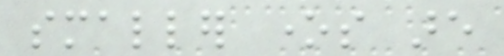smaller ones are
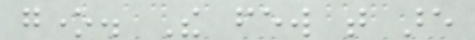gone. The few that are
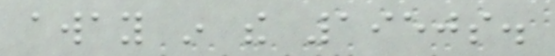away in the 1950s.
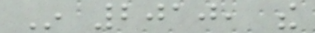In 2010, the
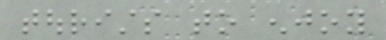tourists to enjoy
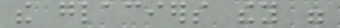the glaciers they were
